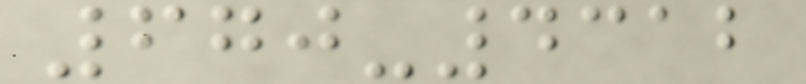670-4312
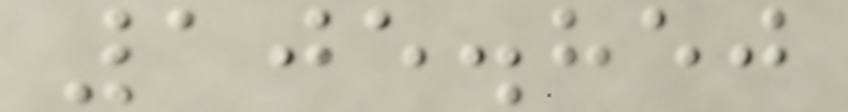105.850
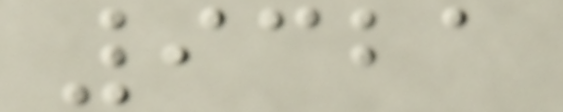9321
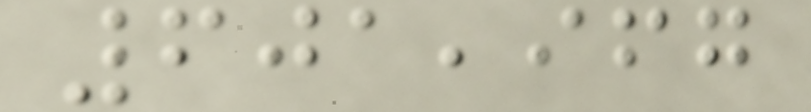601,967
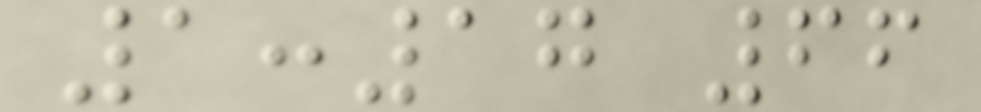1:17 66
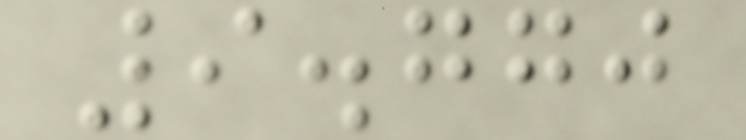9.770
